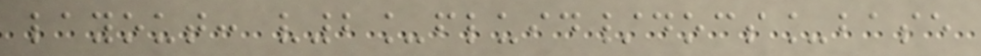layout: v2_fluid/docs_base
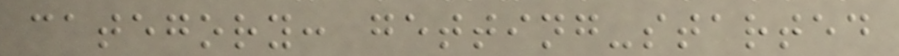category: getting-started
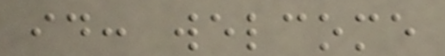id: welcome
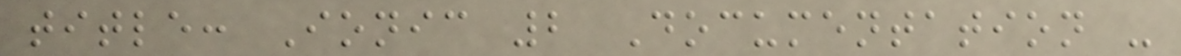title: Ionic 2 Documentation -
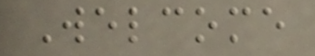Welcome
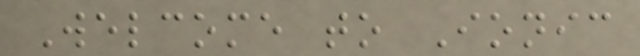Welcome to Ionic
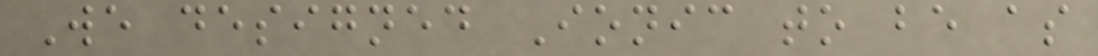We designed Ionic to be as
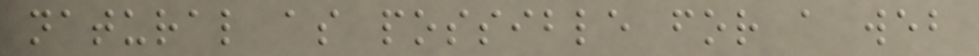natural as possible for a web
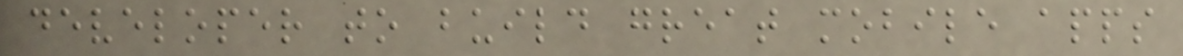developer to build great mobile apps
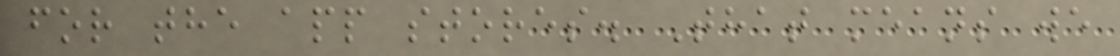for the app stores. That means we
